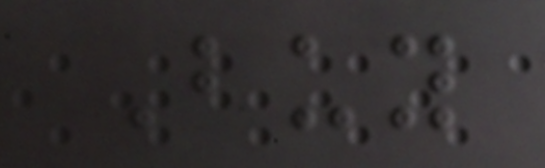Buy
